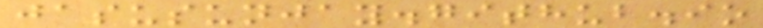jasusunjay.github.io
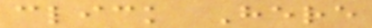click Here
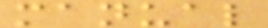manual
